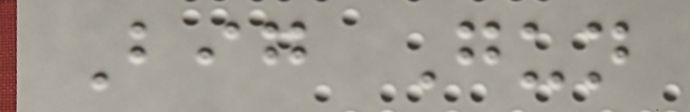Big Gun
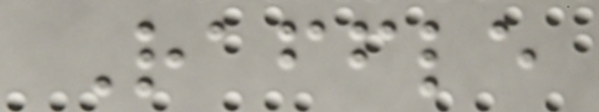Raffle
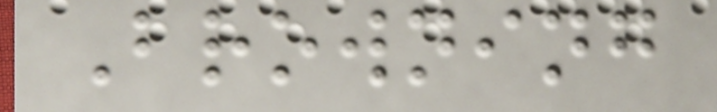Browning
